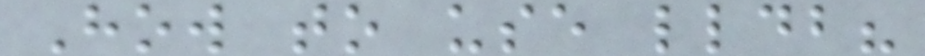How to use lldb?
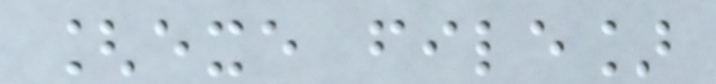[exe file]
